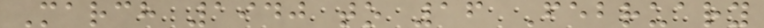March 1940 to 16 February
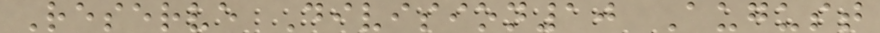Reserve Division10 August
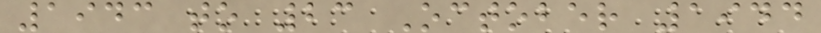1943 to 23 October 1944
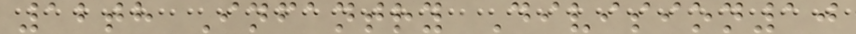12th Infantry Division10
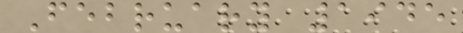February 1945
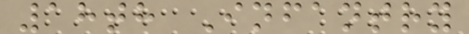18th Infantry
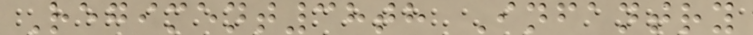Regiment38th Infantry
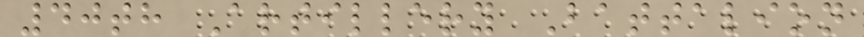40th Artillery Battalion
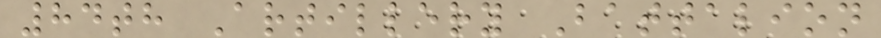84th Artillery Battalion
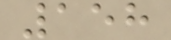158
